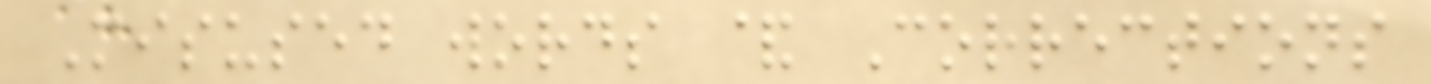Misused words & Corrections
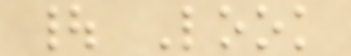| Look
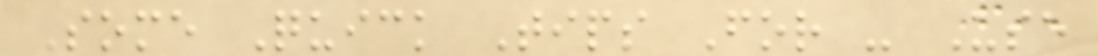Some Quick Tips For - Use
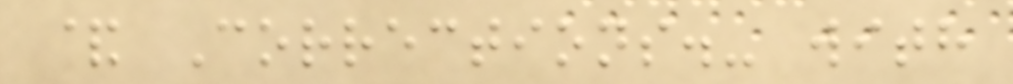& Corrections.- with
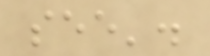see'.
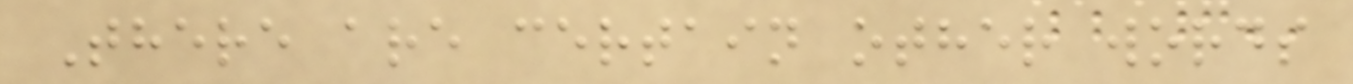There are certain other words
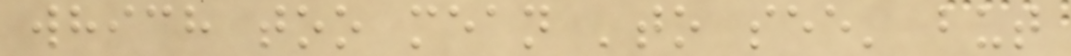which too mean 'to see' but
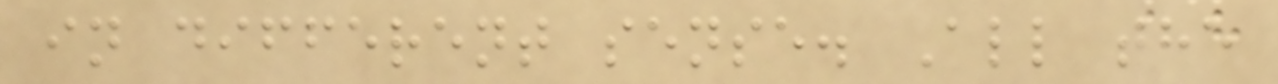in different sense. All the
